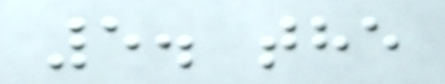5. the
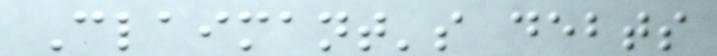Claimant's debts
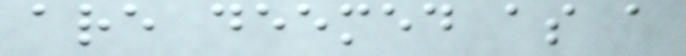are deemed as a
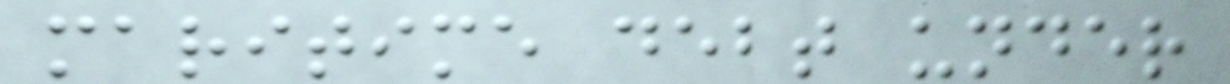maritime debt under
